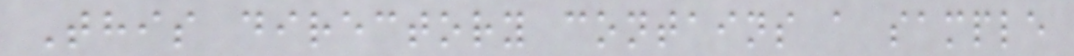This directory contains a sample
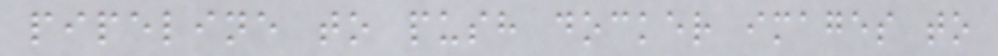pipeline to push docker images to
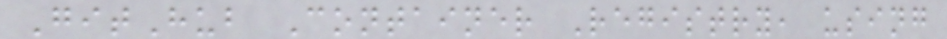GitHub Container Registry, using
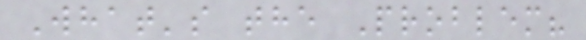What's the Problem?
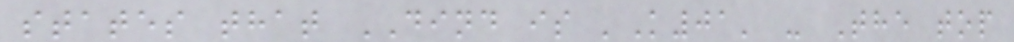states that DIND is 'K01' - The top
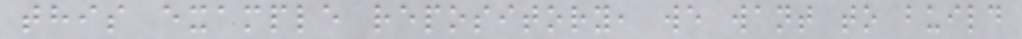this example repository, we want to build
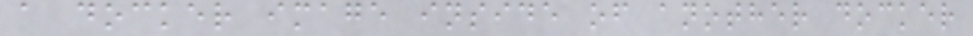a docker image inside of another docker
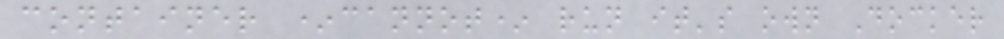container *cannot* run it's own Docker
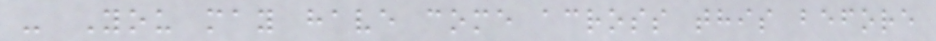- You may have come across this before
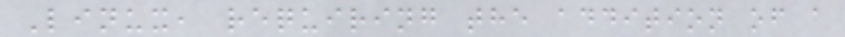Linux, requiring the addition of a
